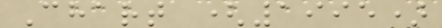Chart (1995)
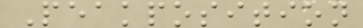Peakposition
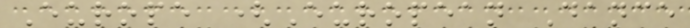Europe (European Dance
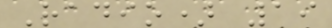Radio) 19
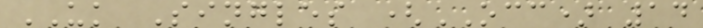UK Singles (OCC) 14
